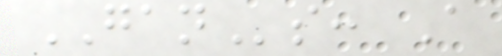GANs: A
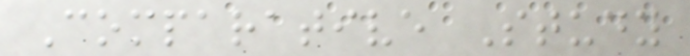Comparative Study
